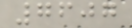7607
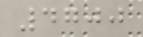4700
